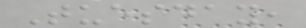Tuesday,
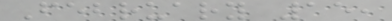February 15,
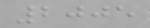2005
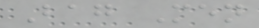Bag Men
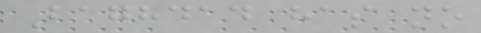Baghdad has no
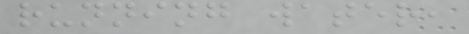running water,
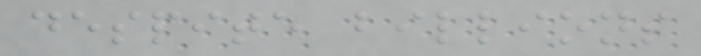despite billions
